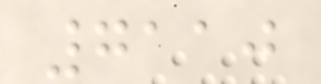7110
